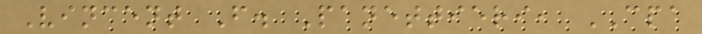Vincent F. Panettieri, CPA
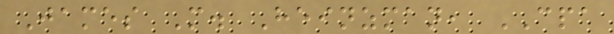James M. Heinzman, CPA
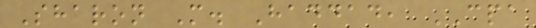Sharon M. Haddad, CPA
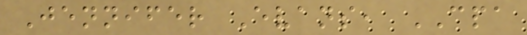Jennifer Evans, CPA
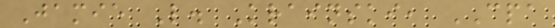Jamie L. Krainski, CPA
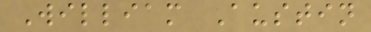William Austin
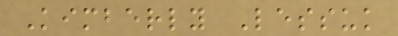Kimberly Lessuk
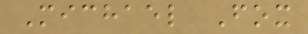Michael Fox
